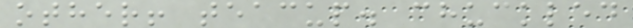other! teacup. chuckled
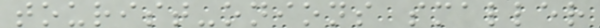tourist-onions smaller
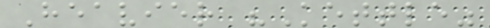Heavier "Kettle"
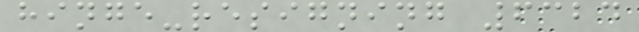hinge-resigning 6324
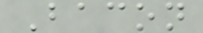Bacon
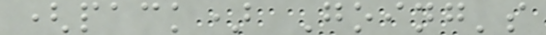(pack) Going's
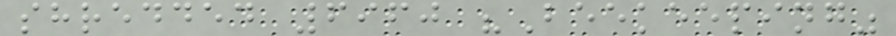shredded 6960 "Beekeeping"
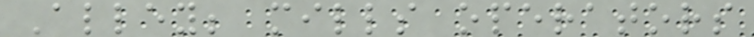Alley; mills operators
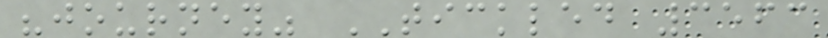"journey" TICKLED 3563
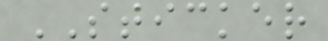STICKER
